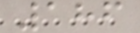186
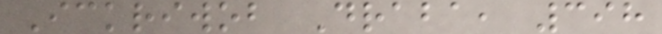Ickriwob Draba, 398
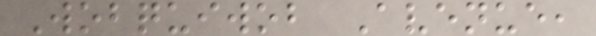Wobquiwob Avenue,
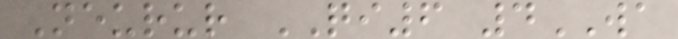Neurur QI6 4WA
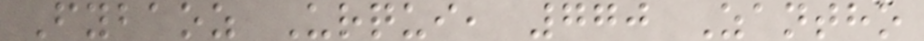Fybaoz Urqui, 770 Zantho
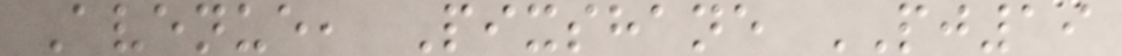Avenue, Pixshane PJ19
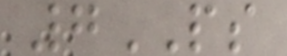7PS
